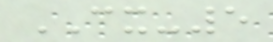CX-5
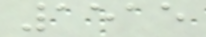1515
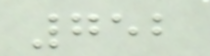752
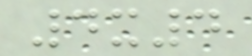4x4
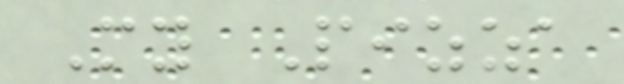My Pizza
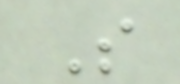S
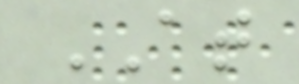AT
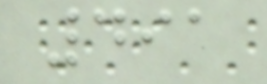491
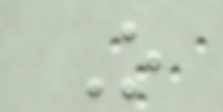O
